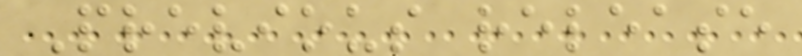Previous release
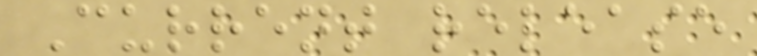Current release
